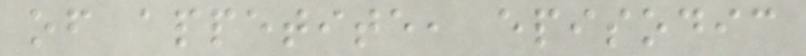of appetite, episodic
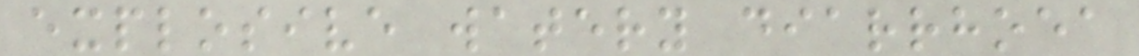explosive watery diarrhoea
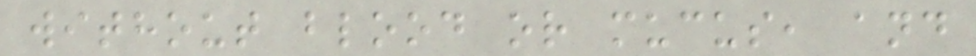without blood or mucus, and
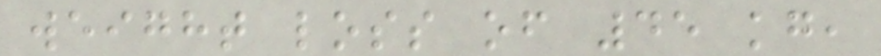weight loss of 45 kg,
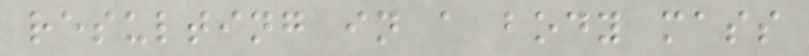resulting in a body mass
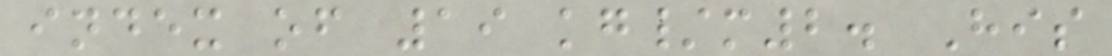index of 19 kg/m2. His
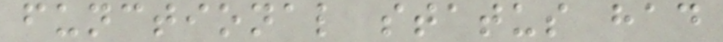functional status had
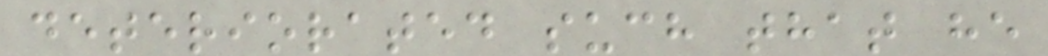deteriorated such that he
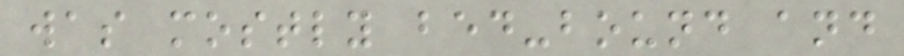was mostly bed-bound and
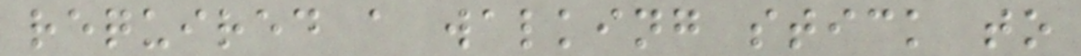required a walking stick to
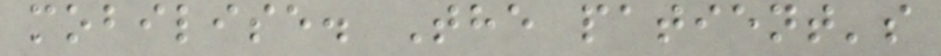mobilise. The patient's
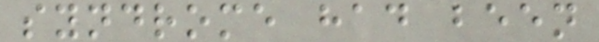syndrome had been
